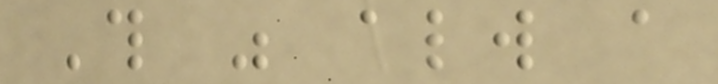This was always a
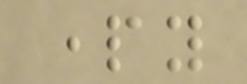party
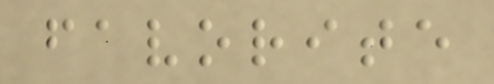favorite
